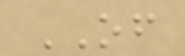OF
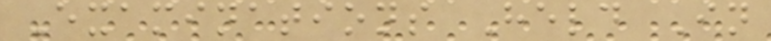Examinations Held In
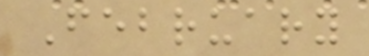February
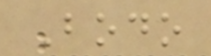Bodo
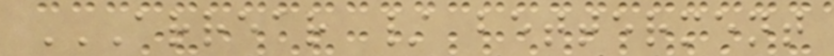ARREAR / BETTERMENT
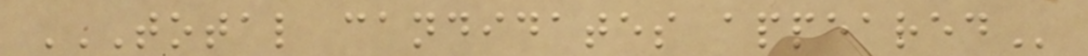TOTAL CANDIDATES APPEARED
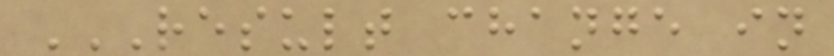RESULT CHANGE IN
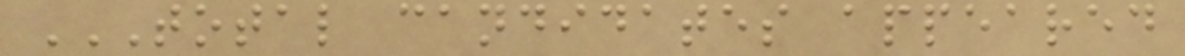TOTAL CANDIDATES APPEARED
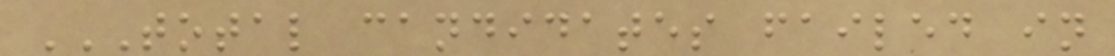TOTAL CANDIDATES FAILED IN
